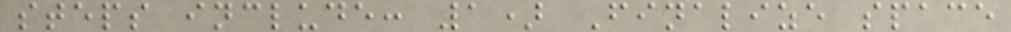steps include: 1) Finalize space
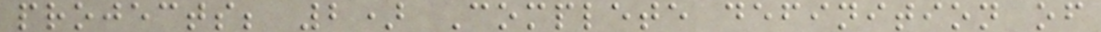projects; 2) Complete definition of
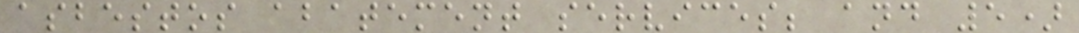asbestos abatement services; and 5)
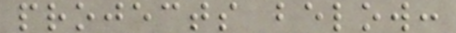projects below:
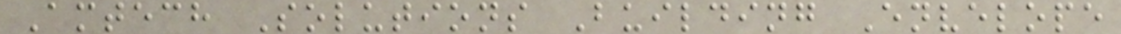Amtech Solutions Building Envelope
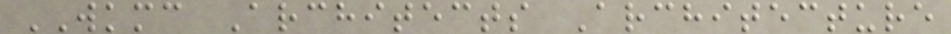WKMC Architects Architecture
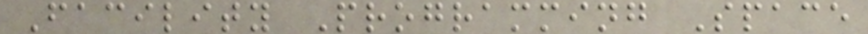Facility Programming Space
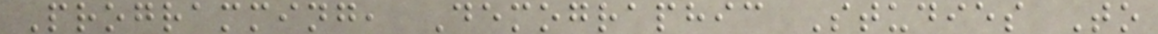Programming, Demographic Studies To
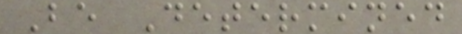Be Determined
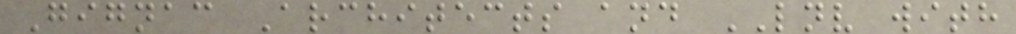Gignac Architects and LNV with
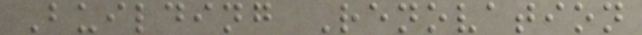Building Renovation
